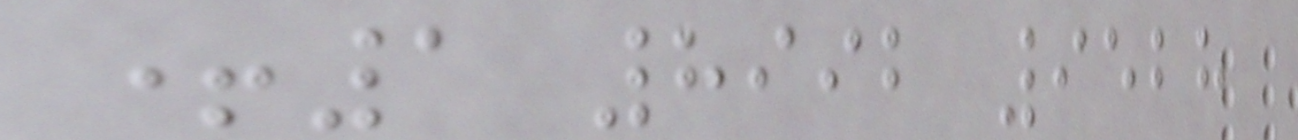+1 8992 9528
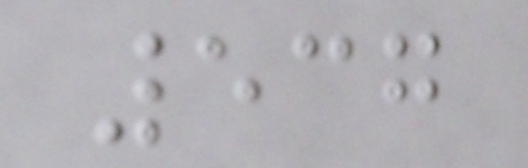537
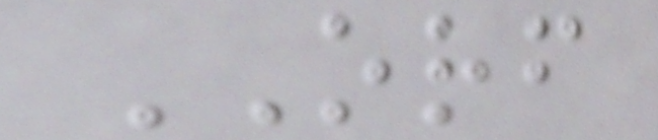ORF
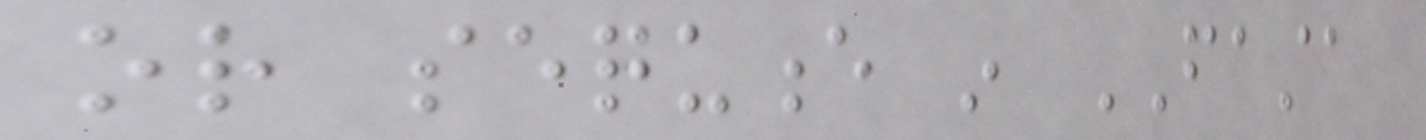or sequence in FASTA
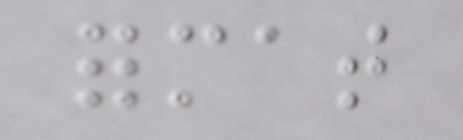format
